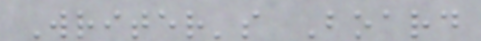Writer's Board
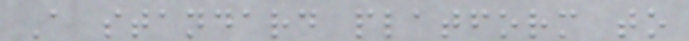A standard platform to
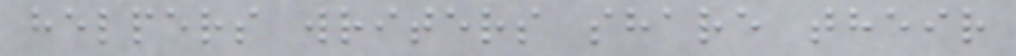helpers writers share their
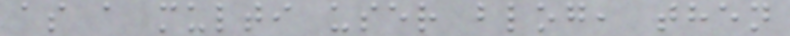as a multi user blog, then
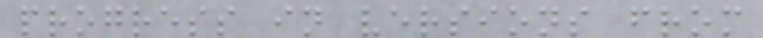progress in versions from
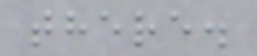there.
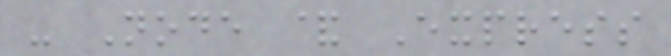- Node & Express
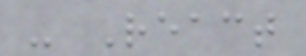- React
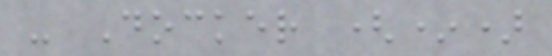- Docker (*)
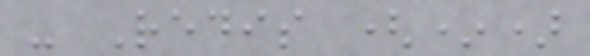- Redis (*)
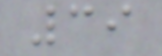39
